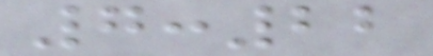7:22
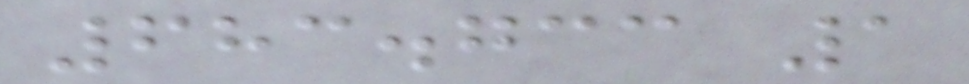683.733 1
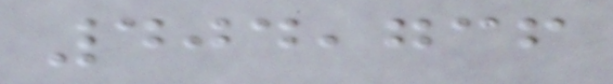404,736
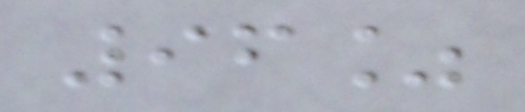96%
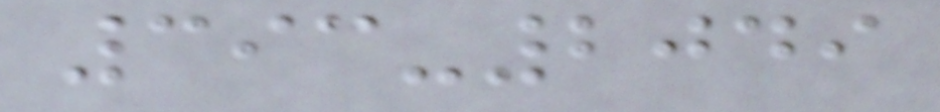393-2049
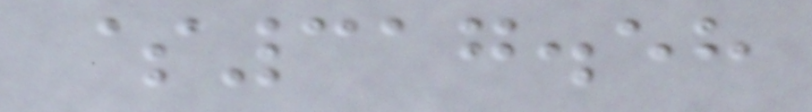$317.58
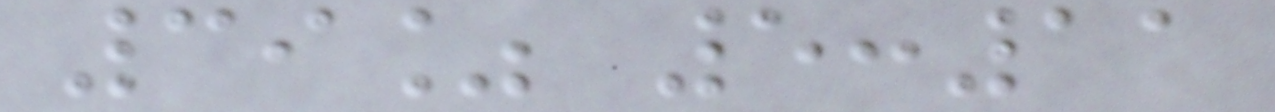39% 5:11
